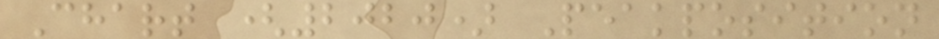Chart (2020) Peakposition
